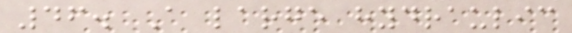46. A large hydraulic
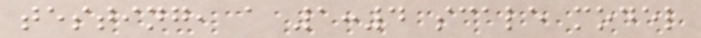testing, a 1:4 scale model
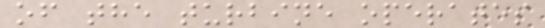of the turbine operates
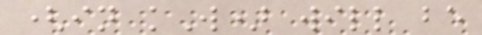(in kW) will be
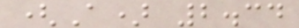(A) 2.34
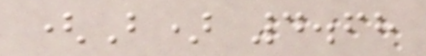(B) 4.68
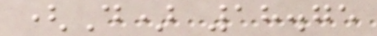(D) 18.75
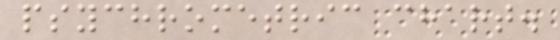psychrometric chart.
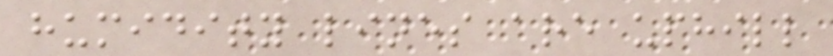humidity lines are uphill
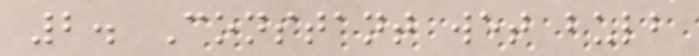2. Constant wet bulb
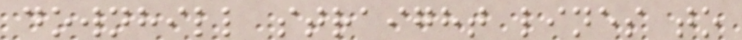downhill straight lines to
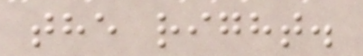the right.
